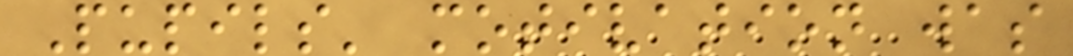Pupils' motivation was
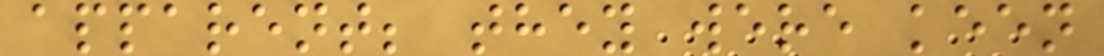apparent; they were keen
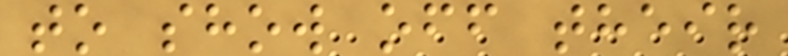to show off their
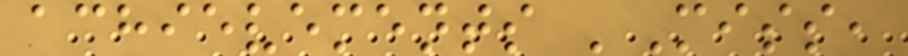achievements 'Miss,
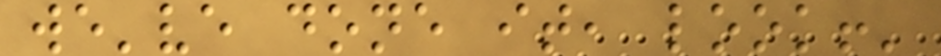we've done it, look!'
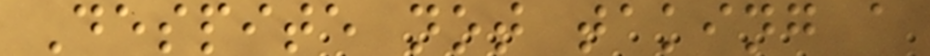Despite not taking a
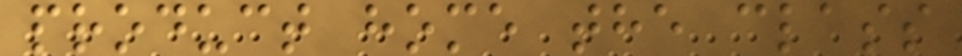product home the class
